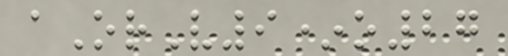aOrV9*o27
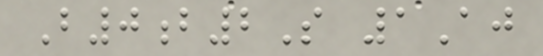B0b2S 1Aj
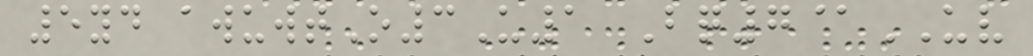5yd awuwtO3U1 Bq7@UV
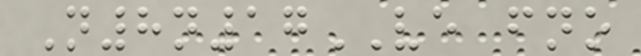N8n17VE fno
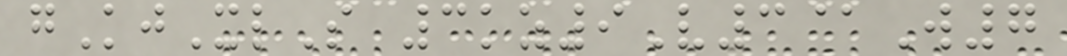gKjXlS 3kz9V3@W7
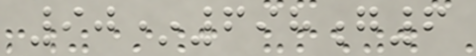90*698g6
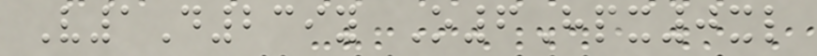V1D239y O6Hpx0xl
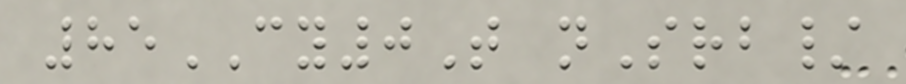85CY0T nSrb/
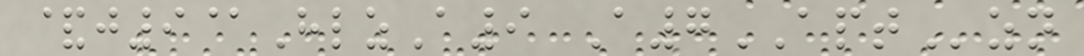&j9@HlzA9 A7APTzn
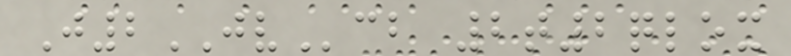J2JVcb 2t2qlox
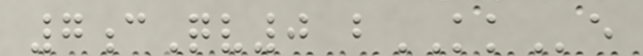7cQv0 bKKe
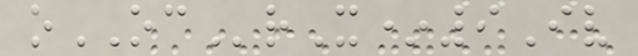oOCrX*9Iv
